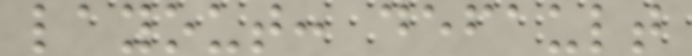layout: default
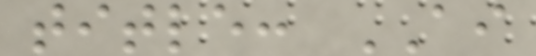title: AI
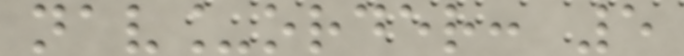nav_order: 5
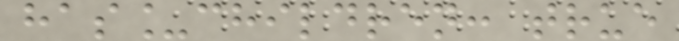has_children: true
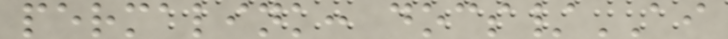permalink: docs/AI
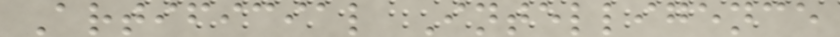Artificial Intelligence
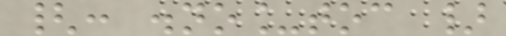{: .no_toc }
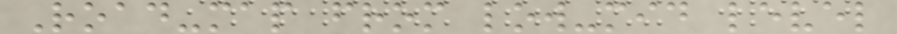Road-map from low-mid level
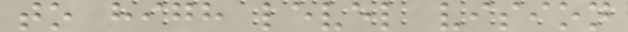to high level vision
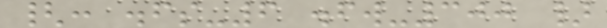{: .fs-6 .fw-300 }
